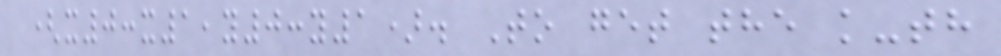(x0:x1,y0:y1). To get the k-th
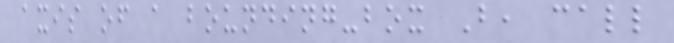axis of a bounding-box B, call
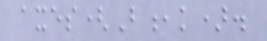axes(B,k).
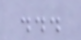...
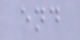end
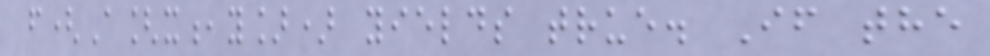f(A[x,y]) yields true. If the
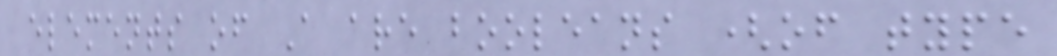elements of A are booleans (of type
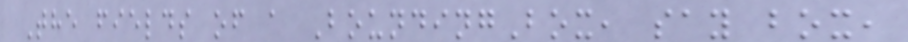The fields of a BoundingBox, say box,
